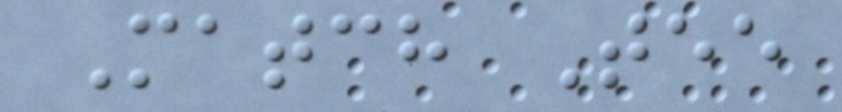Match Tee
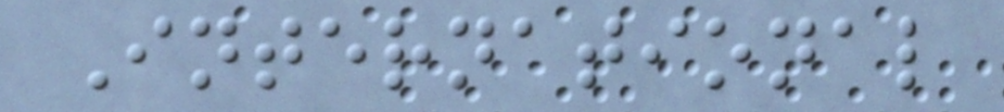International
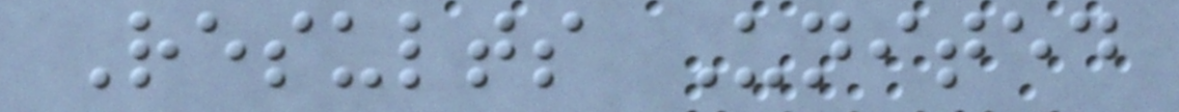Results United
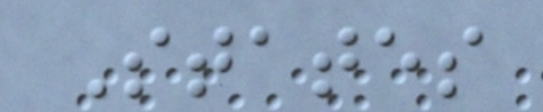States
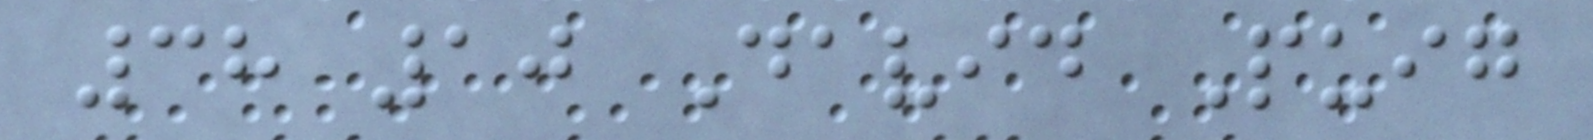38 10 David Puig
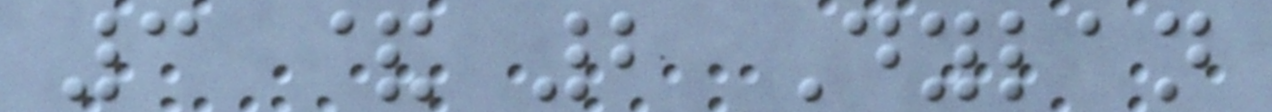3 & 2 Dylan
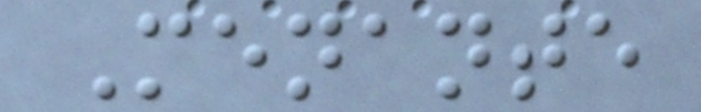Menante
